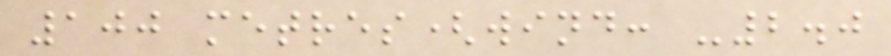100 metres(wind: -2.0
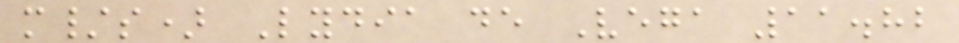m/s) Lydia de Vega 11.82
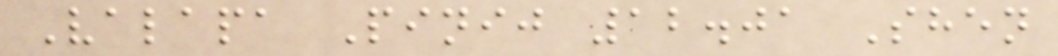Valapa Pinij 12.01 Shen
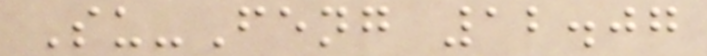Su-Feng 12.07
